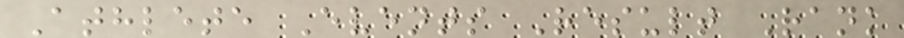Athlete Events Result Rank
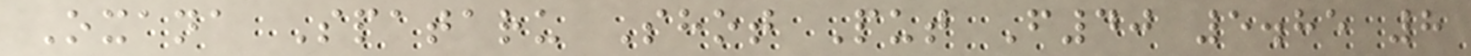Oxana Spataru Shot Put F40 5.85 8
